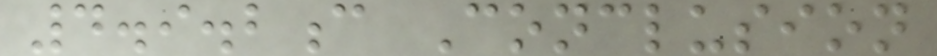4.9.2c Conclusion
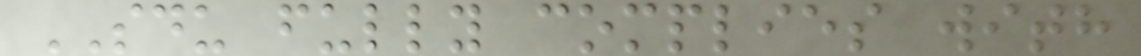SDU fully complies with
